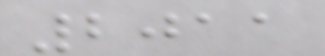2011
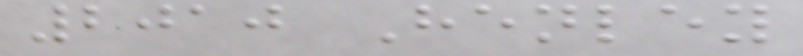2010 Henley
